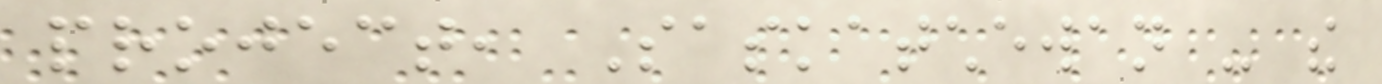project, Saskatchewan - the
